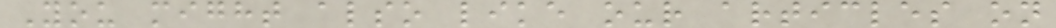You might also like our articles on
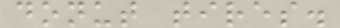donut tires.
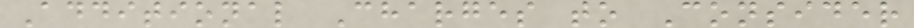Additional Charges to Consider
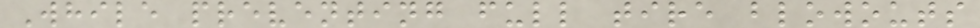While preventing full tire blowouts
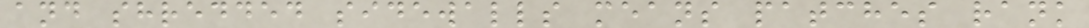and shredded sidewalls means patches rank
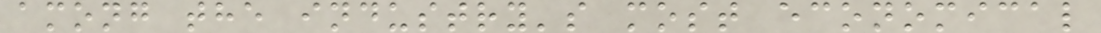among the industry's most economical
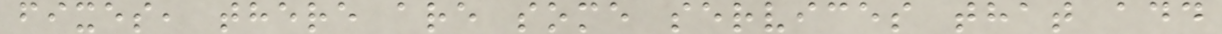fixes, there are some services that add
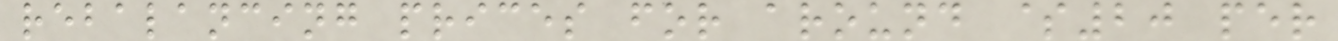rebalancing prices for around $20 per
